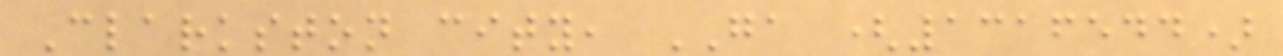Clarkston city, GA (1316544)
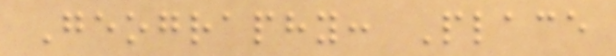Geography: Place
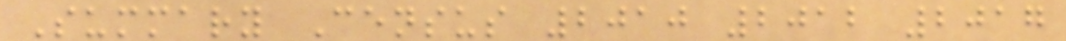Summary Census 2010 2012 2017
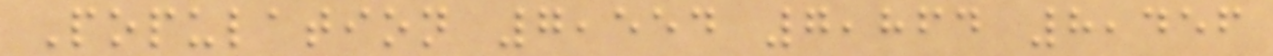Population 7,554 7,864 8,456
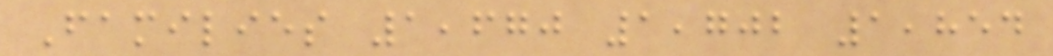Families 1,670 1,702 1,854
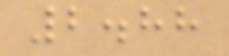2.88
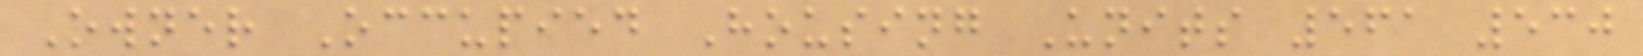Owner Occupied Housing Units 561 530
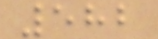582
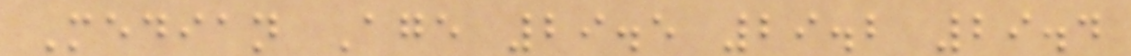Median Age 29.5 29.2 29.4
